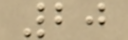20
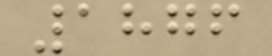1876
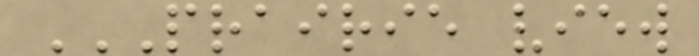PRAIRIE VIEW
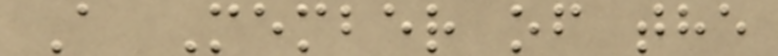A Member of the
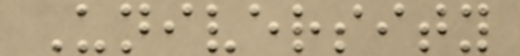University
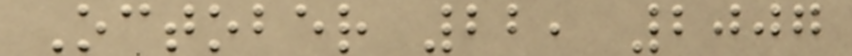October 22, 2007
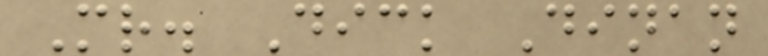Mr. Dick Dinan
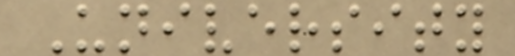University
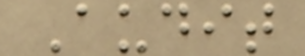Audit
